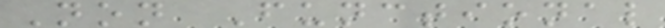Non Functional
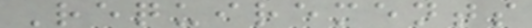Requirements
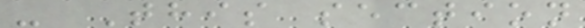- This section
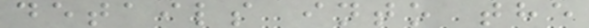details into the
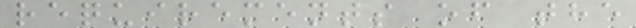requirements of the
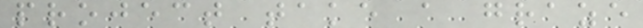project take a graze
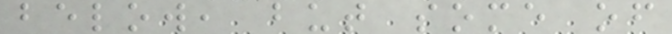below, but some of
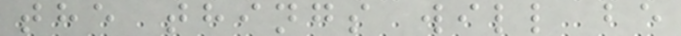the things will be
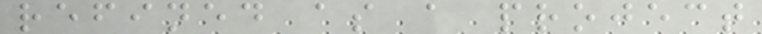refined as a project
